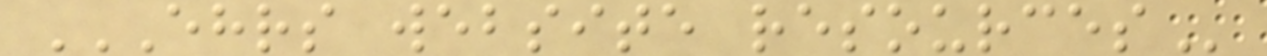EHRS WEBSITE RESOURCES
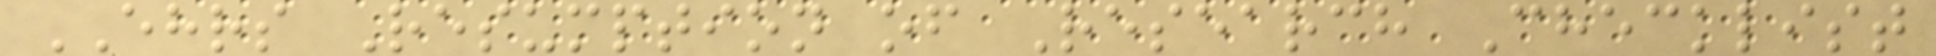EHRS Resumption of Research Checklist
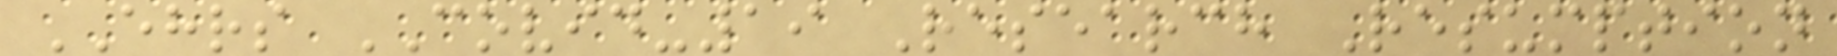EHRS COVID-19 Research Resumption
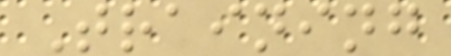Training
